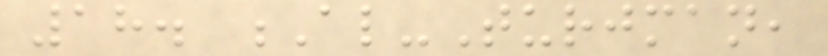18. Al-Turjman,
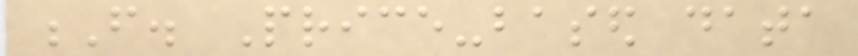F. Price-based data
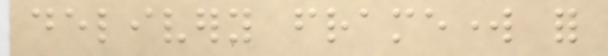delivery framework for
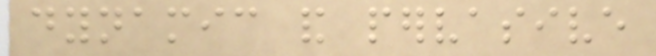dynamic and pervasive
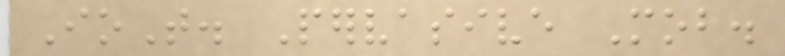IoT. Pervasive Mob.
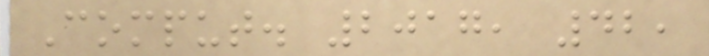Comput. 2017, 42,
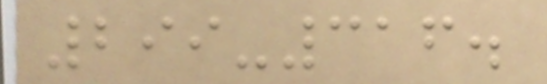299-316.
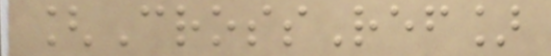[CrossRef]
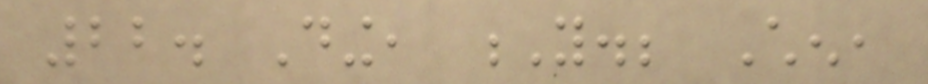22. Ding, Y.; Chen,
